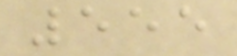555
